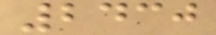2430
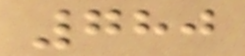780
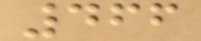466
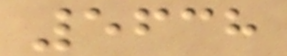5638
